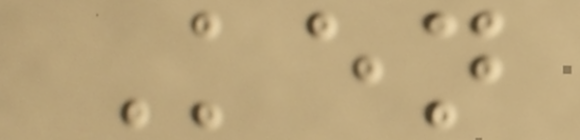Ken
